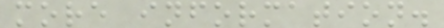more information.
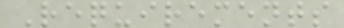Requirements
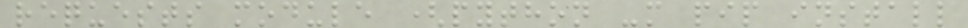requests module (python -m pip install
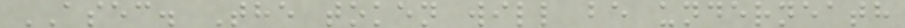ASEC. The token will be underneath
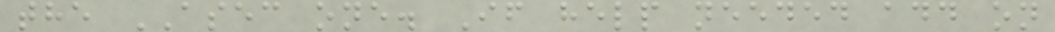the ASEC one. If help needed add on
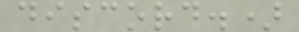discord.)
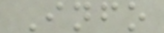Info
